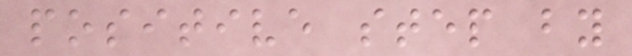positive step by
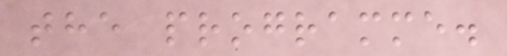the programme.
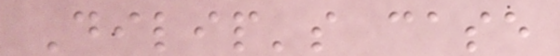Dilip's case
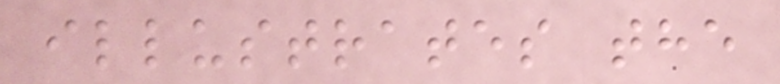illustrates the
